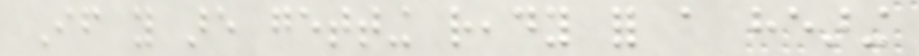If you are getting ready for a hearing
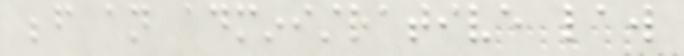before an administrative law
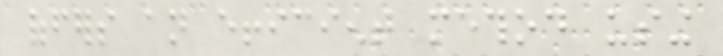offers an efficient method using
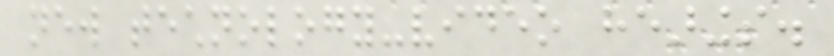new technology-video hearings.
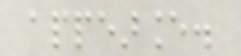appearance.
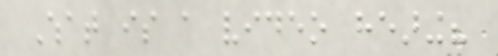What is a video hearing?
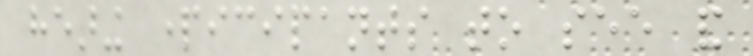hearing participants to see and
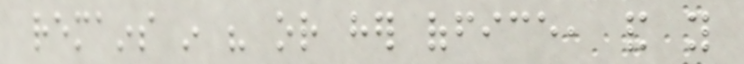remains in his or her office, and you
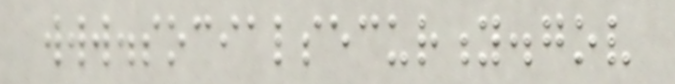www.socialsecurity.gov
